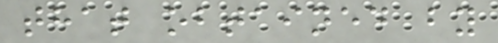that obtained by
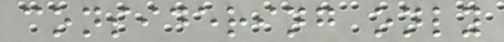considering only
